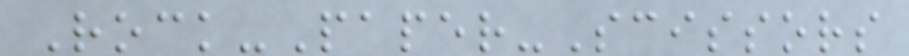Rock-Paper-Scissors
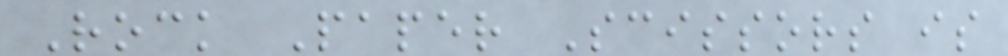Rock Paper Scissors is
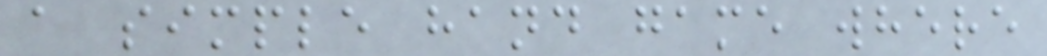a simple hand game where
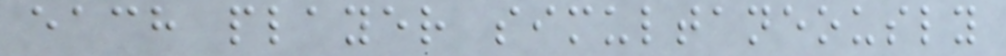each player simultaneously
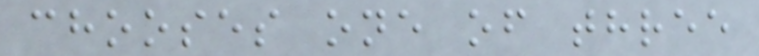chooses one of three
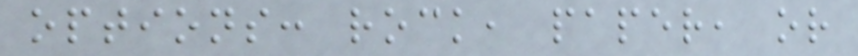options: rock, paper, or
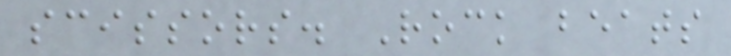scissors. Rock beats
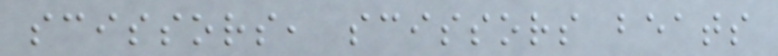scissors, scissors beats
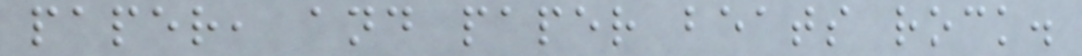paper, and paper beats rock.
